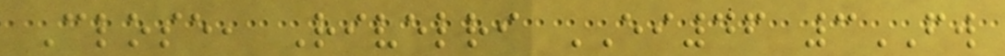Close, Rivelri EI46 3FW
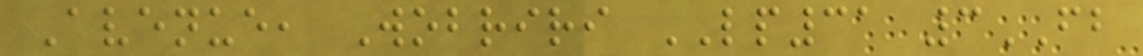Avenue, Wobriri LP31 3FB
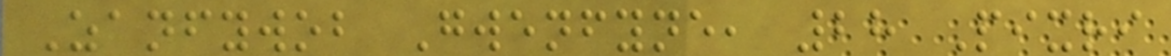Zanfywob Gwenfyne, 28 Pixri
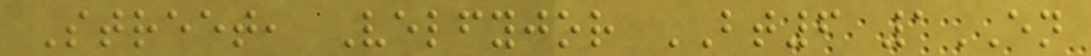Street, Velfyjor BT6 1EN
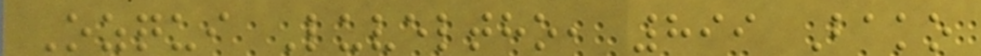Ozqui Luveltho, 899 Bako
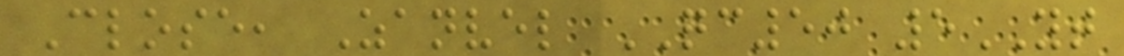Close, Zanvel QC50 5YT
